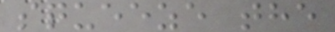squeeze the
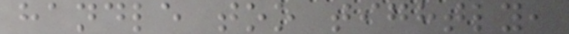handle too tightly,
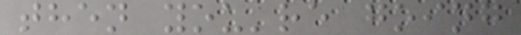then you're going
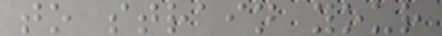to strain your
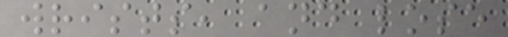wrists, and lose
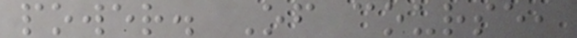power. Of course,
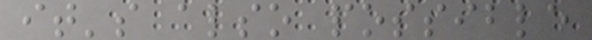it's also possible
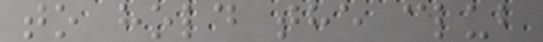to hold the club
